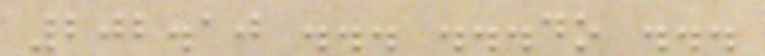202.10 ... ...do ...
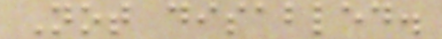Not disabled.
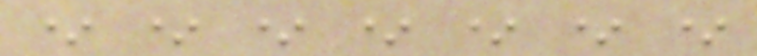* * * * * * *
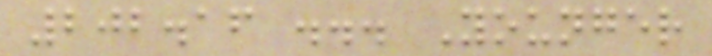202.16 ... Younger
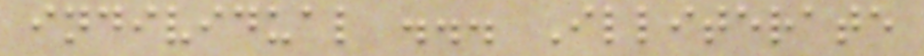individual ... Illiterate
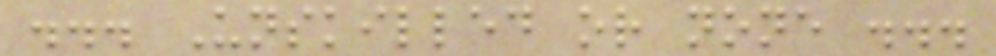... Unskilled or none ...
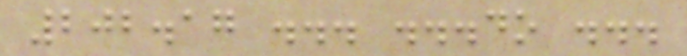202.17 ... ...do ...
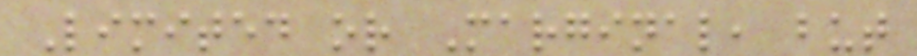Limited or Marginal, but
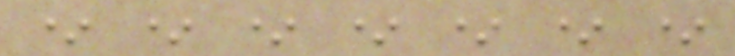* * * * * * *
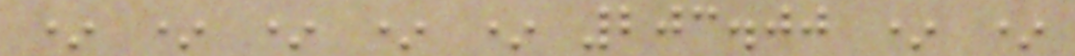* * * * * 203.00 * *
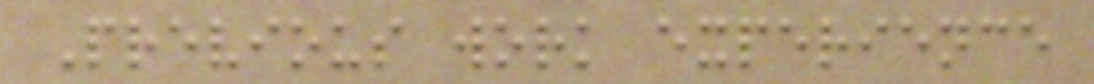Previous work experience
